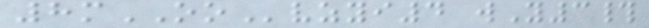8mOOvzyi4 wY3#
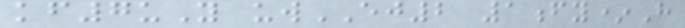kf7uY uwEJ2 1fy*H
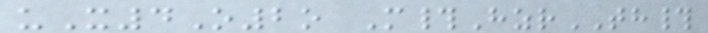uX4O2o M#HzrTH#
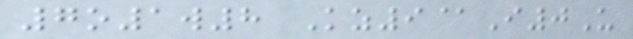7o1w8 Kz9@I0U
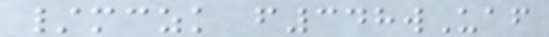/mczk f348wUaf
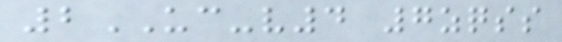2UC-v4 7zqss
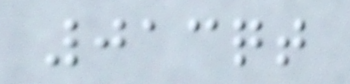013qt
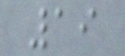19
